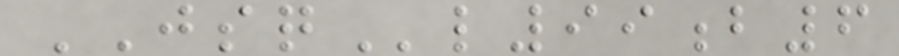JSQl99b6
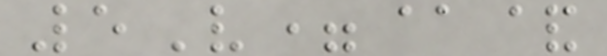5V=@&
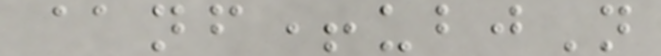@nf+ubjN
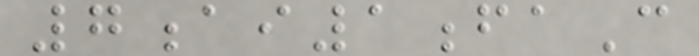7ai1faC
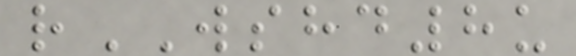rWSHD8u
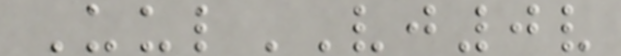UulVJ0v
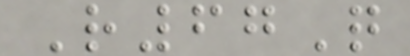R67Q
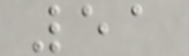51
